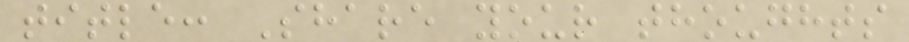title: Share your thoughts
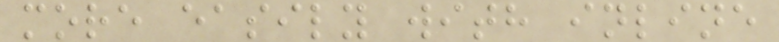more easily with inline
